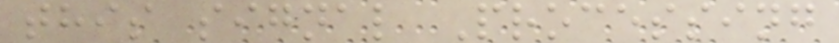this signal Processing
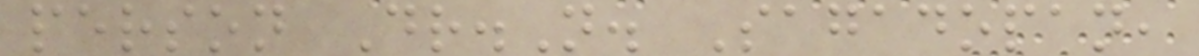person Dr.N. Sagadopan,
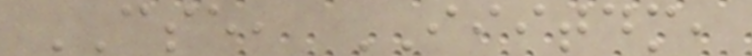CSE, IIITDM,
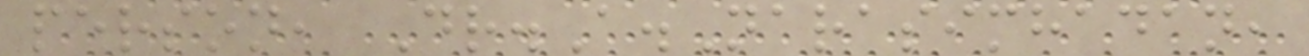person, Dr.A.Narasimhadan,
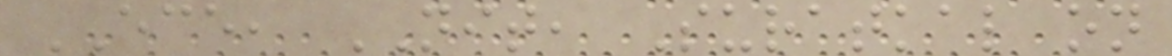ECE, NIT, Suratkal on
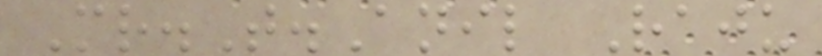Mr.T.Anil Raju
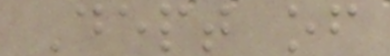Dept of
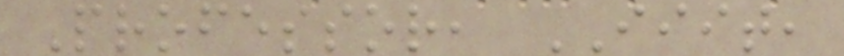Professor, IIIT,
